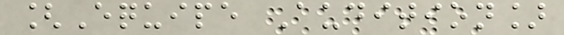[Equipe Audition]
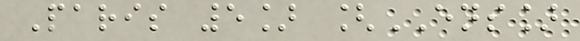Paris 5] [ENS]
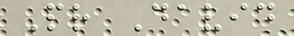Pr David
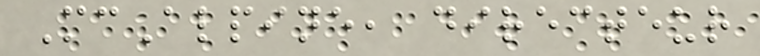McAlpine, directeur
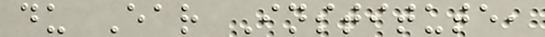du Ear Institute,
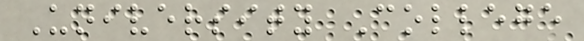University College
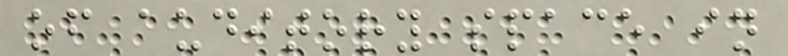of auditory space in
